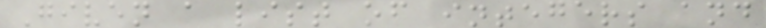Given a list of integers and
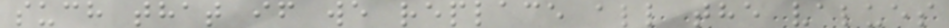such that if we replace all the values
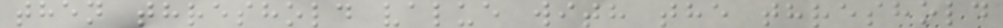then threshold value with the threshold
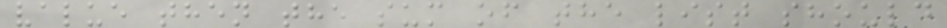value then the sum of the list should
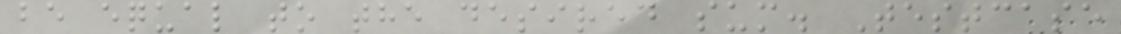be equal to the desired sum. Testcase
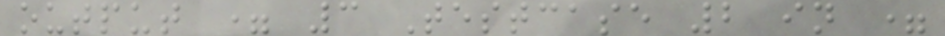output = 3 Testcase 2 in =
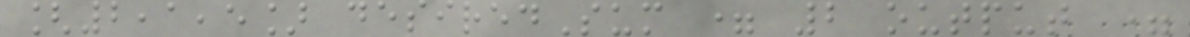[2,1,5] desiredSum = 2 output =
